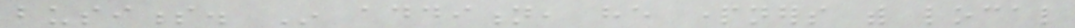business. In addition, he partners with local
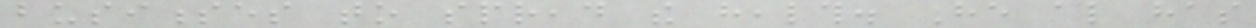businesses to spread the health. He also has
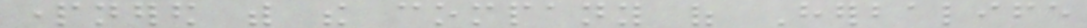partnered with the company of Herbalife
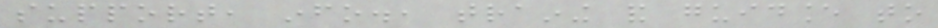support, info., training and guidance to
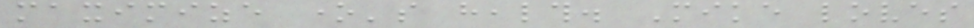maximize one's health. Mike loves
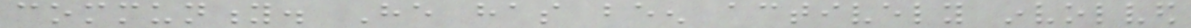community. He has been actively involved
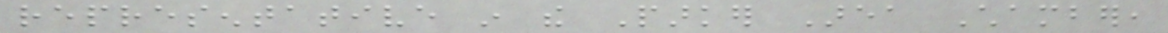representative in the Parker Area Chamber,
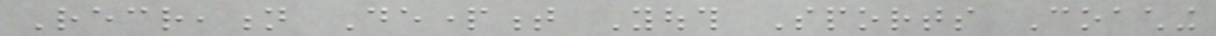Recreation Department Youth Sports Coaching
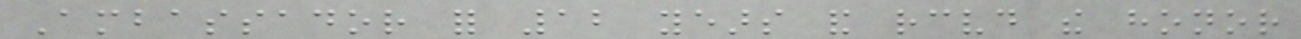Ambassador for 12 years and received the honor
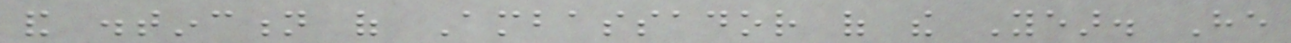and distinction of Ambassador of the Year. He
